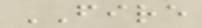FIRE
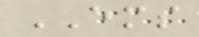EMS
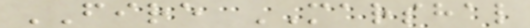FIRE MARSHAL
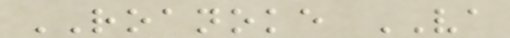ROANOKE VA
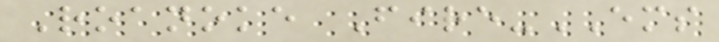Roanoke Fire-EMS
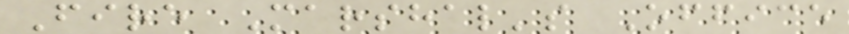Fire Marshal's Office
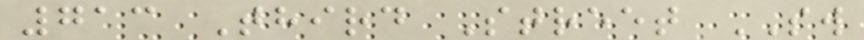713 Third Street SW
